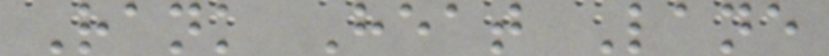Rank Heat Lane
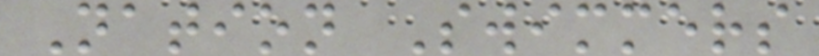Nation Swimmers
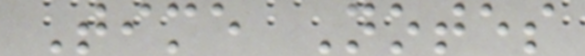Time Notes
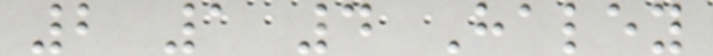2 1 4 Haley
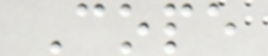Cope
